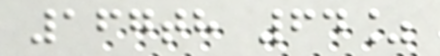167th 64%
